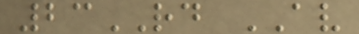23RD AV
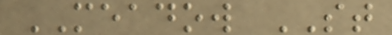MEADOW ST
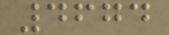4674
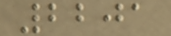2201
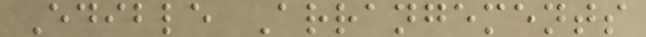Edible Arrangements
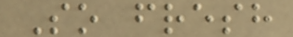So fresh
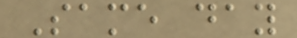Same day
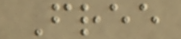Free
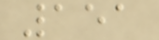151
